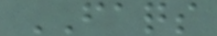FAQS
